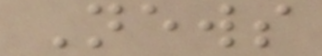News
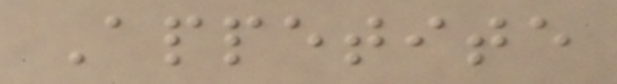Appetite
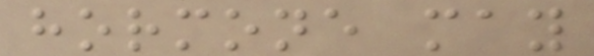hormone may
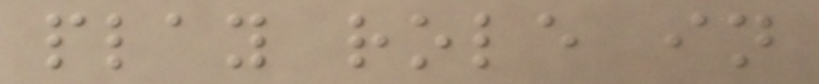play role in
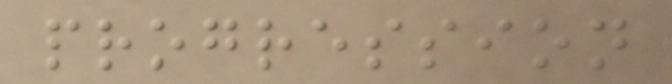progression
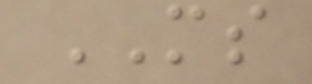MS
